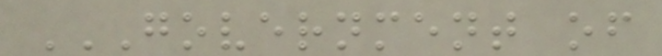GOVERNMENT OF
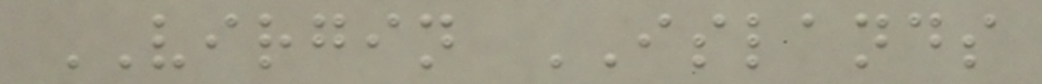VIRGIN ISLANDS
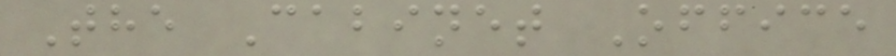The Cabinet Office
